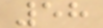58
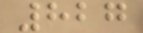827
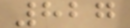827
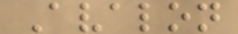Avalon
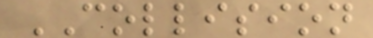COLLISION
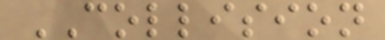COLLISION
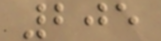205
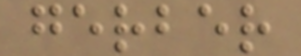gerber
